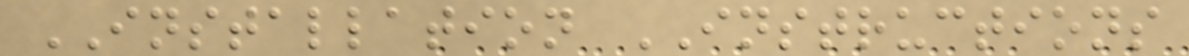INSTALLATION INSTRUCTIONS
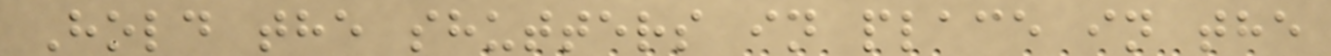Hold the shutters in place in the
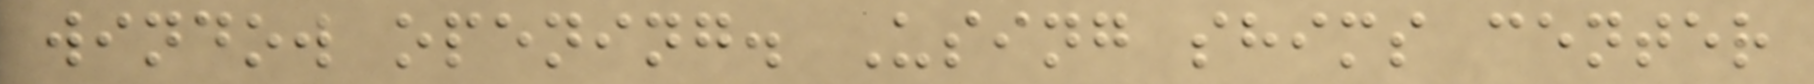window opening. Using shims center
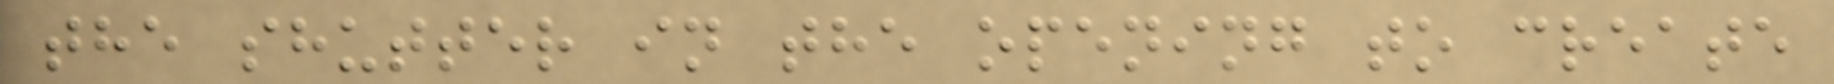the shutter in the opening to create
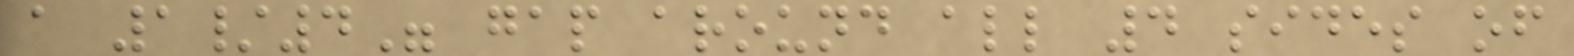a 1/4" gap around all 4 sides of
